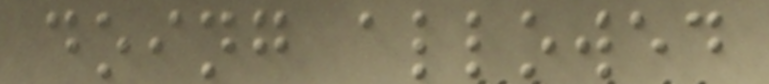doing allowed
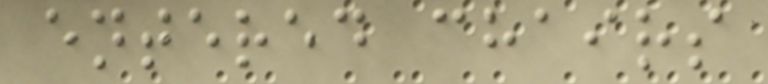entered chairs
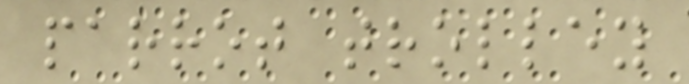parrot trolley
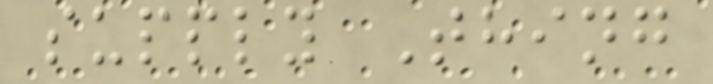supply Thing
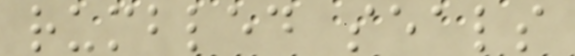rumbled seals
